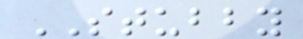STUBBY
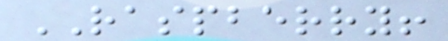RASPBERRY!
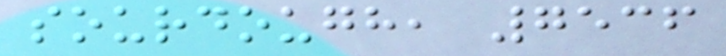sourdough, 7536
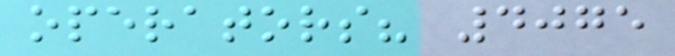operators? 4075
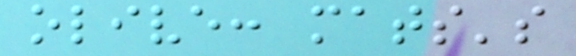olive: mats's
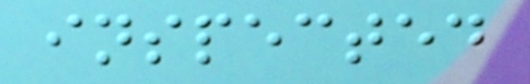inspected
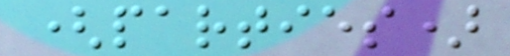(parties)
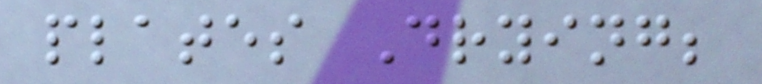plates Drying;
